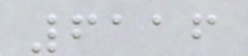6116
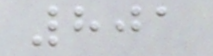801
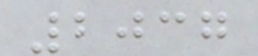2037
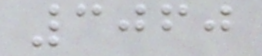3060
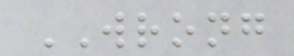WRONG
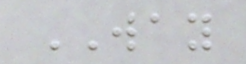WAY
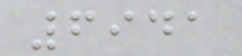6941
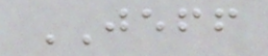JEFF
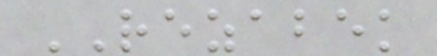REZABEK
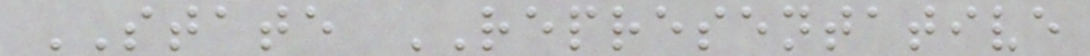STATE REPRESENTATIVE
